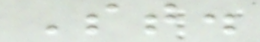St.
